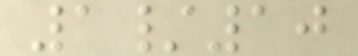1/10
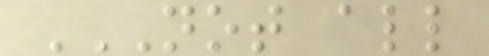NOT ALL
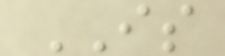IS
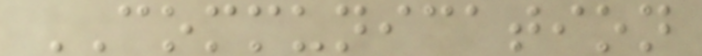COMMUNICATION
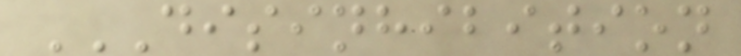DISINHIBITION
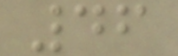46
